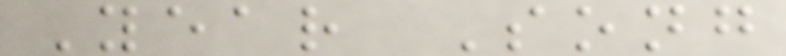Year Song
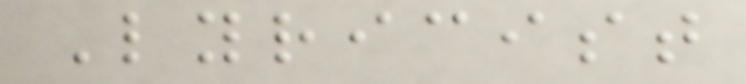Lyricist
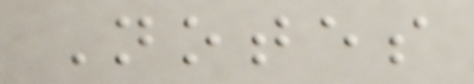Notes
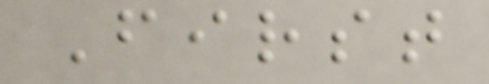First
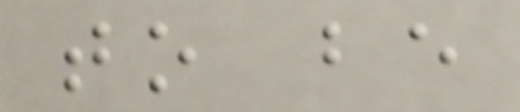to be
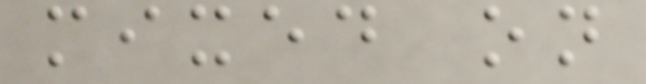mixed on
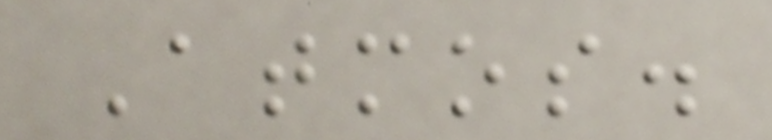Atmos.
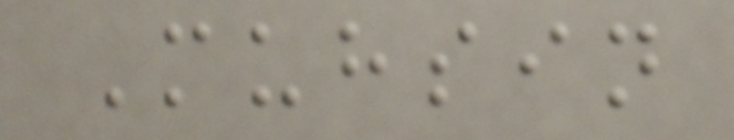Muhsin
